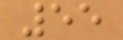55
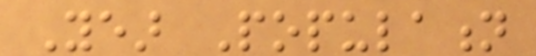Year Population
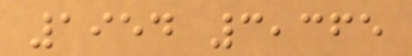1954 3,365
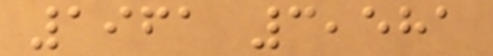1961 3,581
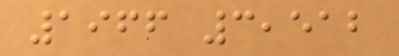1966 3,512
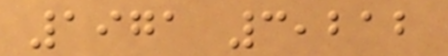1971 3,212
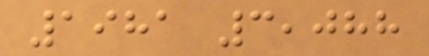1981 3,088
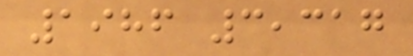1986 3,317
